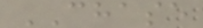CHASE
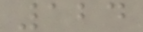124
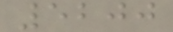5200
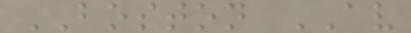BOSTON AV
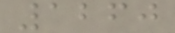1260
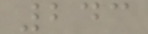243
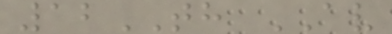12TH AV
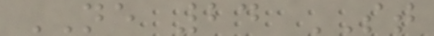NE 24 ST
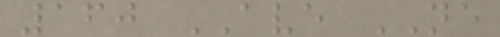160 AVE NE
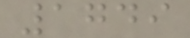1749
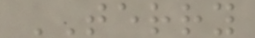TERRY
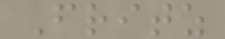Fritz
